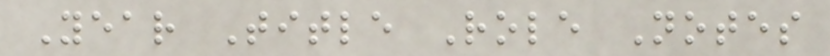Year Title Role Notes
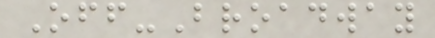Off-Broadway
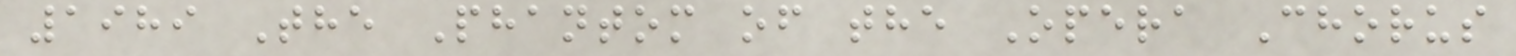1989 The Phantom of the Opera Chorus
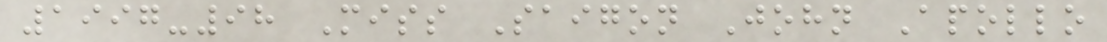1997-98 Miss Saigon John Apollo
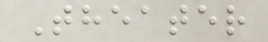Theater
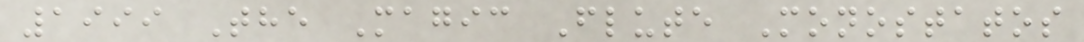1999 The Magic Flute Monostatos
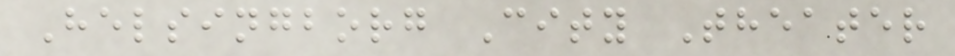Helsingborg City Theater
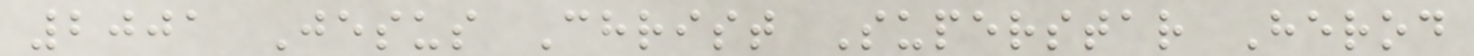2001 Jesus Christ Superstar Herod
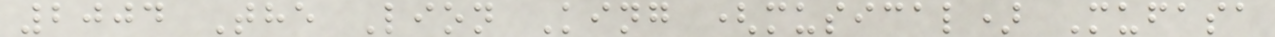2004 The Lion King (musical) Mufasa
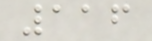116
